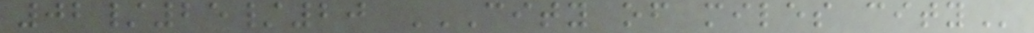02/25/20 CITY OF MILES CITY
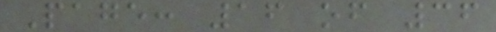Page: 16 of 36
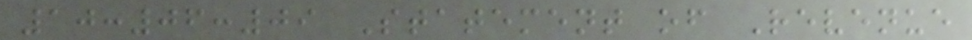10:06:09 Statement of Revenue
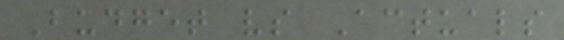Budget vs Actuals
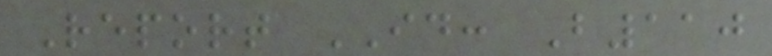Report ID: B110
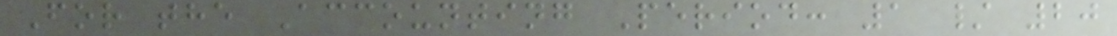For the Accounting Period: 1 / 20
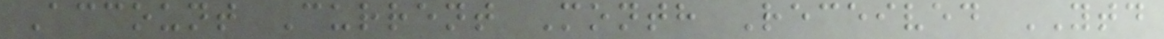Account Current Month Received YTD
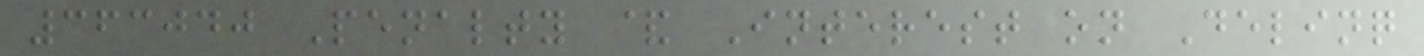363040 Penalty & Interest on Delinq
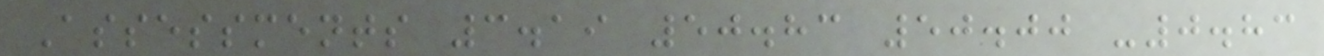Assessments 3.19 50.83 50.00 -0.83
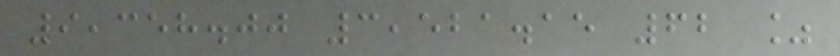9,358.00 3,521.15 62 %
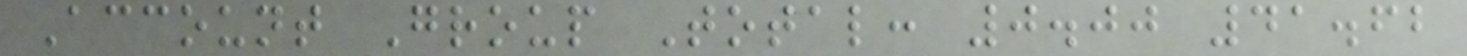Account Group Total: 0.00 41.62
